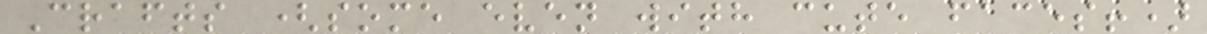Crafts (some even with cute faces!)
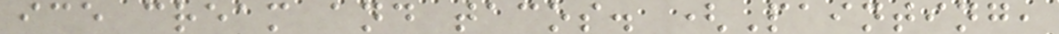ice cream and tacos. (Painting,
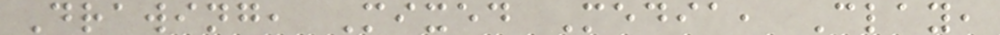Drawing, Mixed Media, Clay,
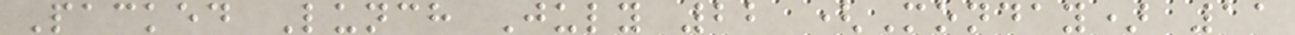Packed Lunch July 22 (Monday) 11
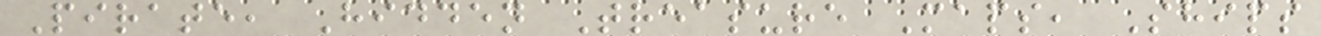Pirate, Hidden Treasure Maps, Ships
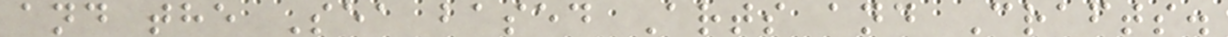and the Sea based Arts and Crafts.
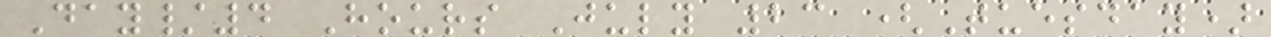Day/4 Hours July 23 (Tuesday)
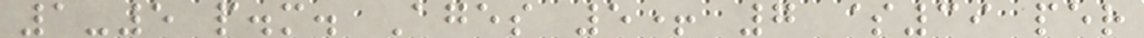1-5 p.m. Ages 5+ 7 $39 per
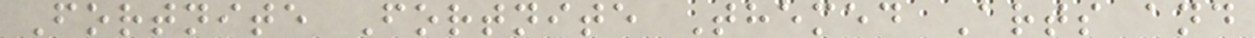Fortnite Fortnite Themed Arts and
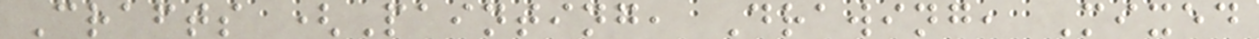Crafts (Painting, Drawing, Mixed
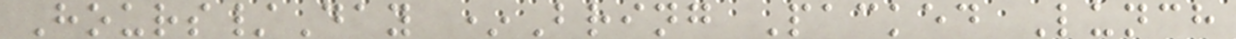Hours/Day *Bring Packed Lunch
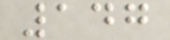147
